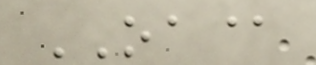OA@
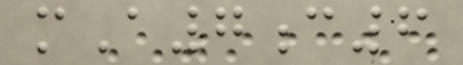mA7c6
